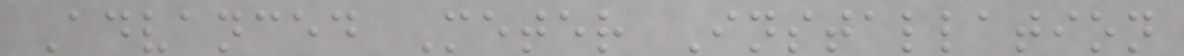Advanced Meter Installation
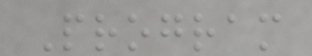Program
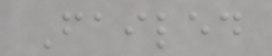Failed
